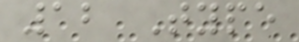12 Type
